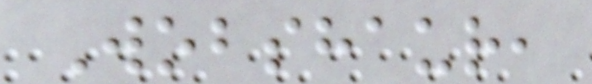Wobshaur,
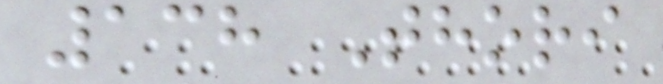138 Thori
